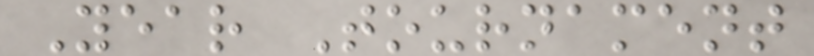Year Tournament
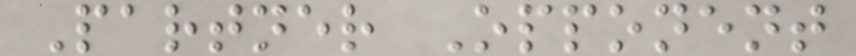Partner Opponent
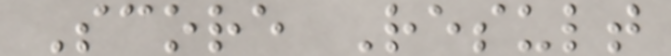Score Result
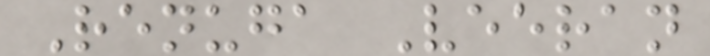Renuga Veeran
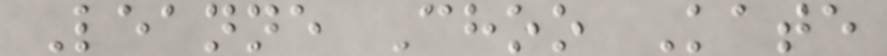Leanne Choo Kate
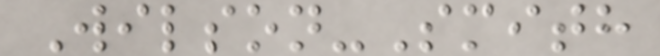Wilson-Smith
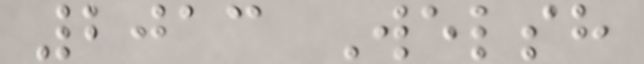2013 Welsh
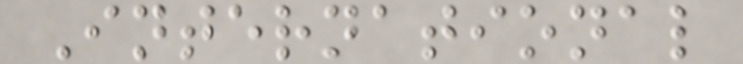International
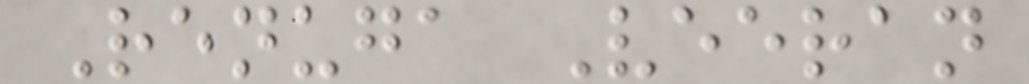Renuga Veeran
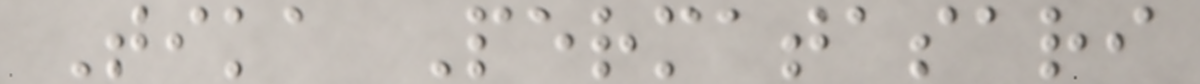Tika Permatasari
